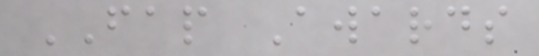FAP Awards
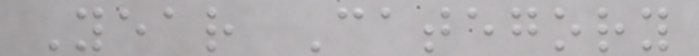Year Category
